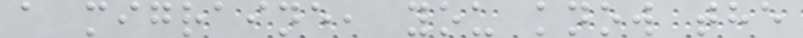a migraine, you know the
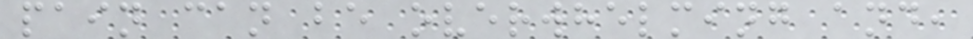pain can be overwhelming and,
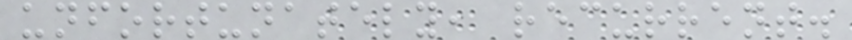unfortunately, recurrent.
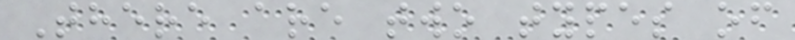There are two types of
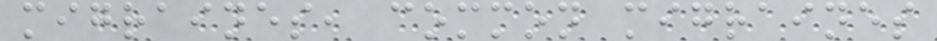migraines, common migraines
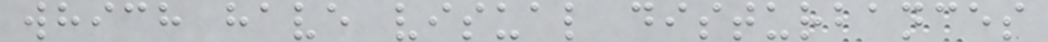which have visual disturbances
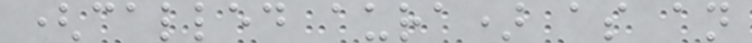(called aura) as an
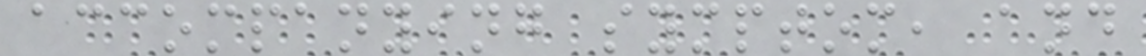accompanying symptom, and
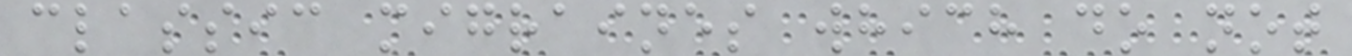classic migraines which do not
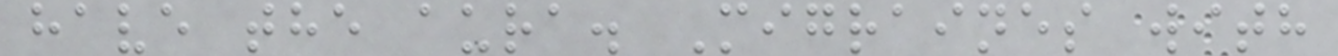have the aura. Migraines with
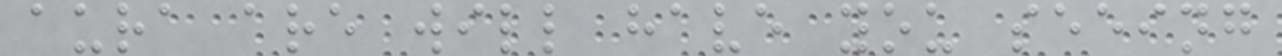aura are will have you seeing
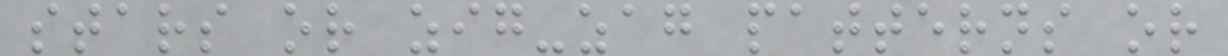stars or zig-zag patterns or
